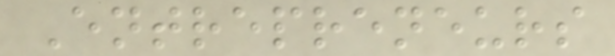Entrepreneurs
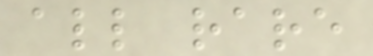all rare
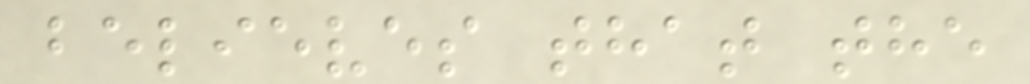believes that the
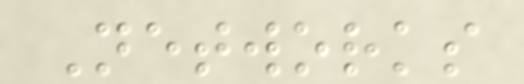Networks
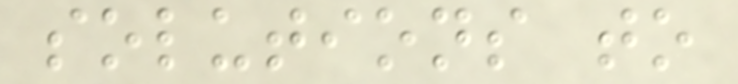solutions to
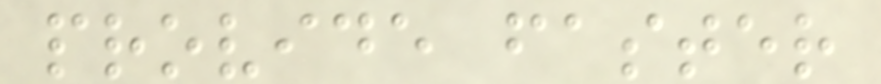provide faster
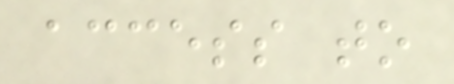access to
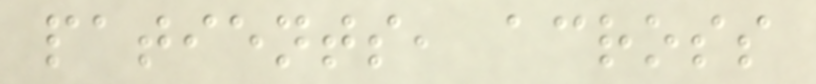patients, across
